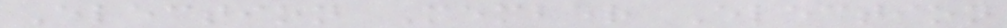Election Member Election
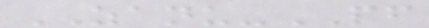ZANU-PF
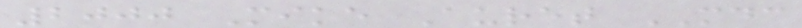2000 Mike Auret MDC
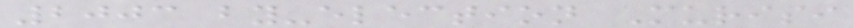2003 by-election Murisi
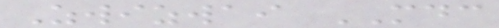Zwizwai MDC
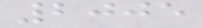2005
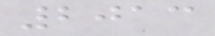2013
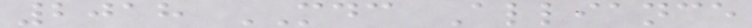2018 MDC Alliance
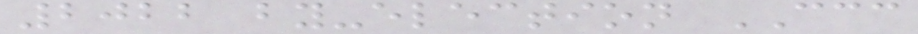2022 by-election CCC
